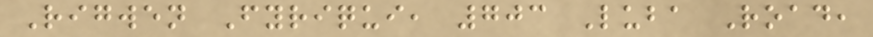Rigwen Fyriqui, 703 Luba Road,
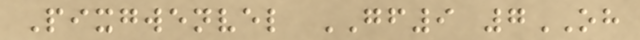Pixgwenvel GF9 7OH
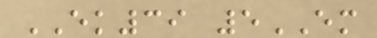EK39 5EM
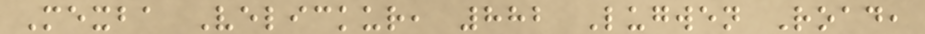Mexba Velickur, 882 Lugwen Road,
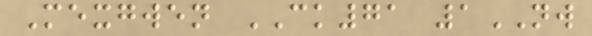Mexgwen CK71 1NW
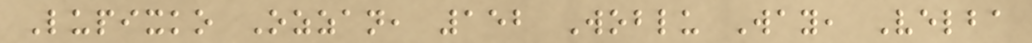Lupixko Ozzan, 152 Woblu Way, Velba
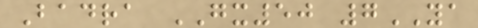Badra GX50 7YA
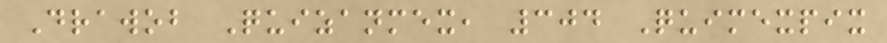Drawob Quizanmex, 304 Quimexpix
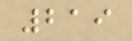219
